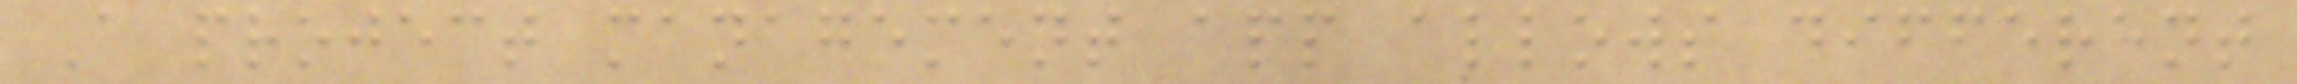A project management app allows different
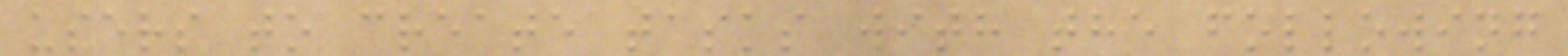users to create tasks with the following
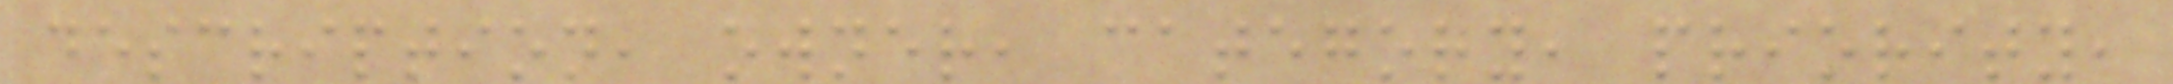description, owner, category, priority,
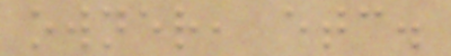owner, etc.
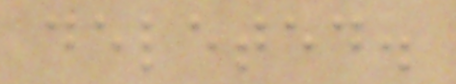deleted.
